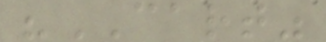"CART"
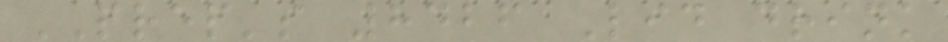PREP's 8426 Lid drink
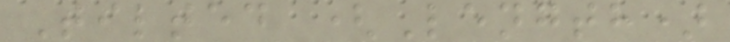Tilted (Length)
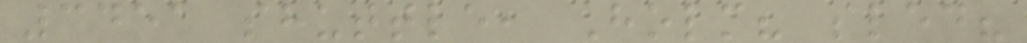3451 shuttle, Holm? sled?
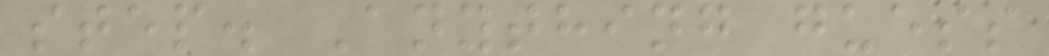step. Anything guess
